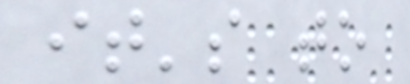it's to
